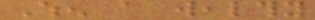When a wealthy
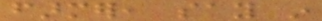farmer, say in
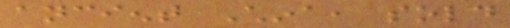ancient China, sold
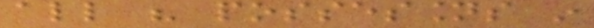all his possessions in
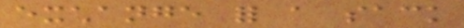exchange for a sack
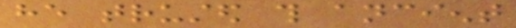he trusted this ancient
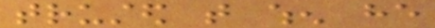trusted that when he
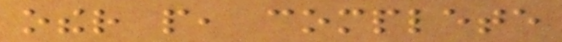other people, complete
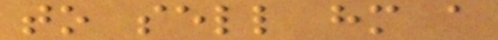to sell him a
